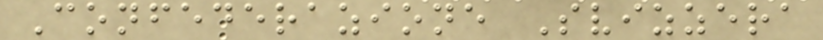Confederazione Svizzera
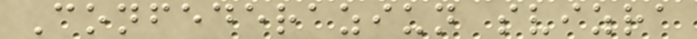Confederaziun svizra
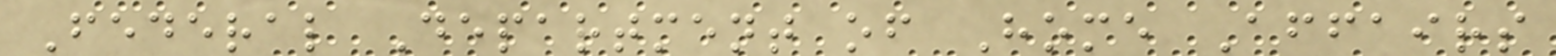Federal Department of Home Affairs
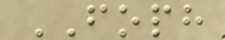FOPH
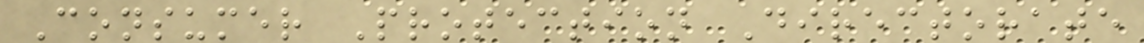Consumer Protection Directorate
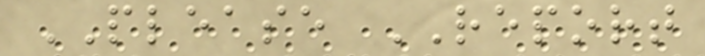PLEASE REPORT
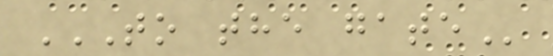TO THE GATE
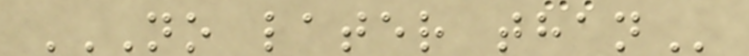NO LATER THAN
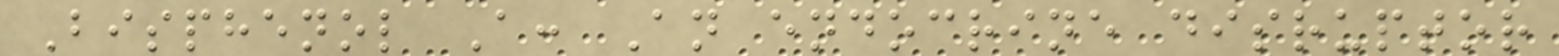Bisphenol A: An endocrine disruptor
